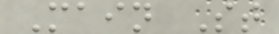Main St
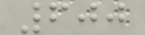600
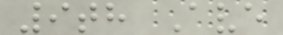9th Ave
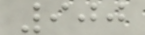900
